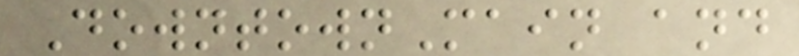DowntownMain and
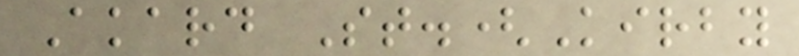Akard St.(Kirby
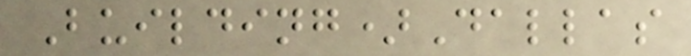Building)Dallas
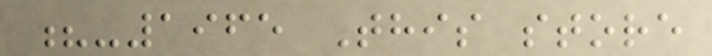?-1965 This store
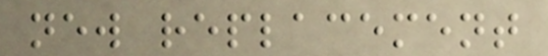new replacement
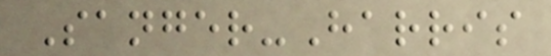Sanger-Harris
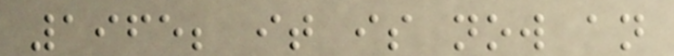1965; it is now an
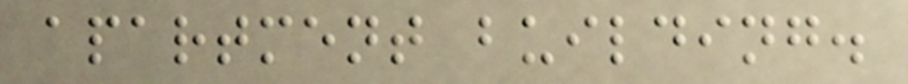apartment building.
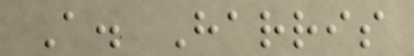A. Harris
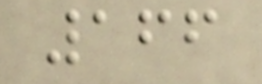166
